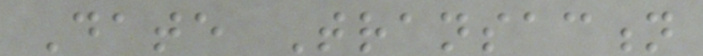Date Transaction
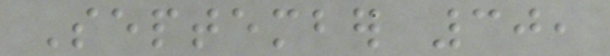September 30,
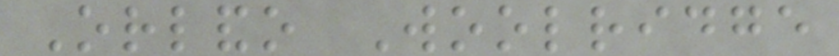Orlando Woolridge
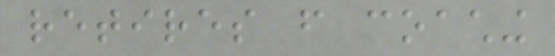retires from coaching
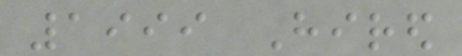1999 Hired
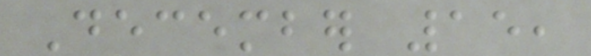December 15,
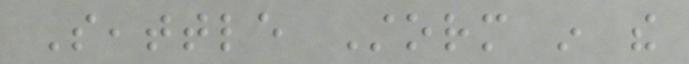Seattle Storm in the
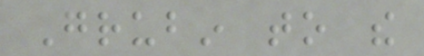Grubin to the
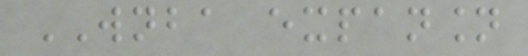WNBA expansion
